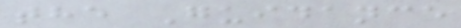the Guidance
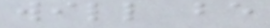will be
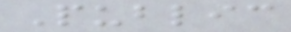Public
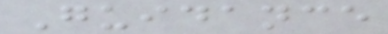Guidance
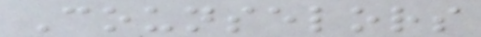Counselors
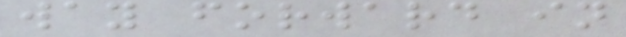way forward in
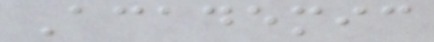Academic
